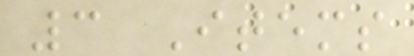3 Items
